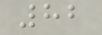82
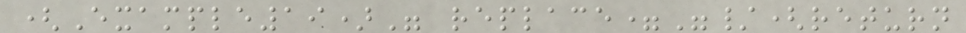(Example19)" replace="/(return
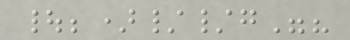|;)//g"?
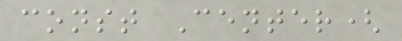const Center(
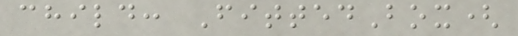child: FittedBox(
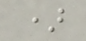)
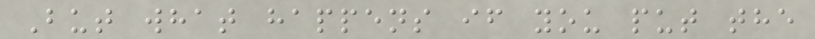But what happens if you put the
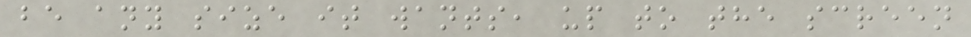be any size it wants, up to the screen
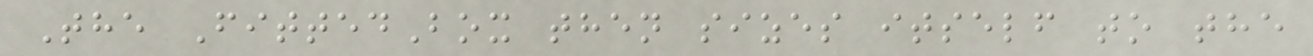The FittedBox then sizes itself to the
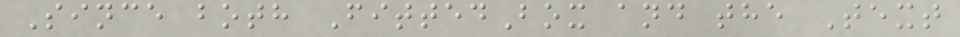Since both FittedBox and the Text
